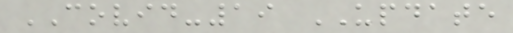COVID-19 UPDATE
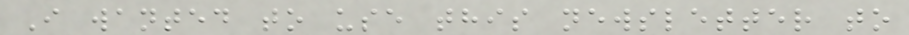I wanted to use this newsletter to
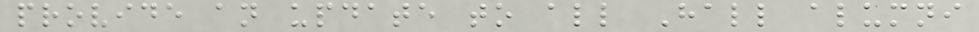provide an update to all Hall alumni
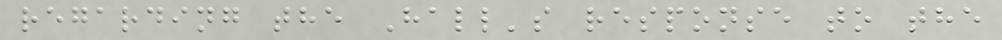regarding the Hall's response to the
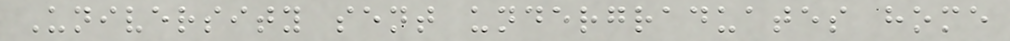University sent undergraduates home
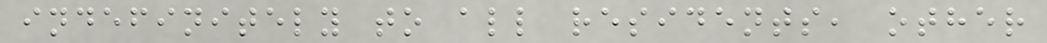indefinitely to all residents, other
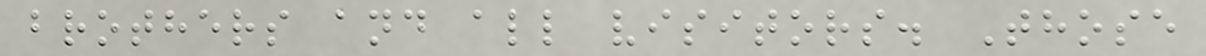brothers and all visitors. Those
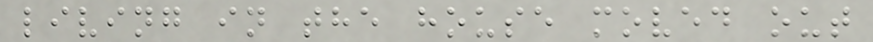living in the house moved out
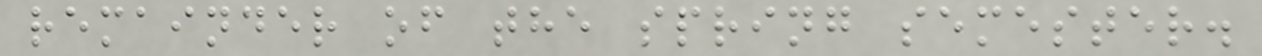remainder of the spring semester.
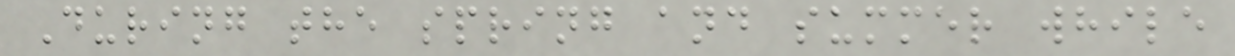During the spring and summer while
